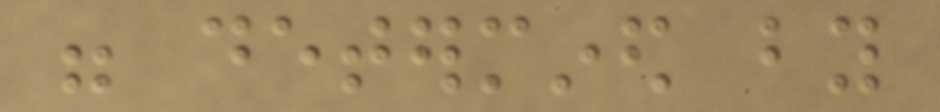were determined by
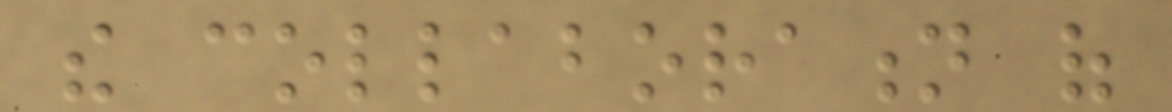the collaboration of
